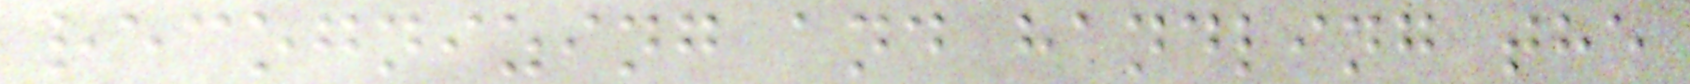recognizing and handling the
